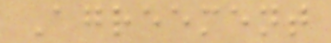Agreement
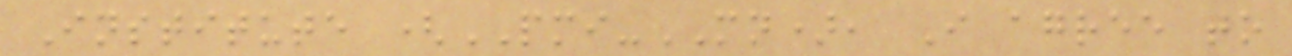Institute (PMI-MN), I agree to
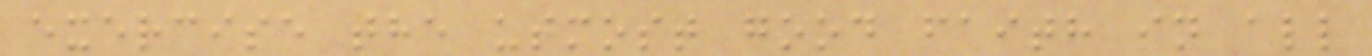exercise the utmost good faith in all
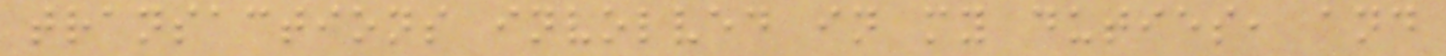transactions involved in my duties, and
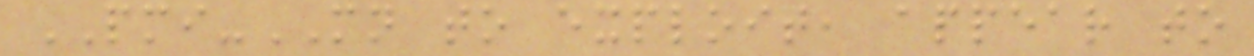PMI-MN to exploit, appear to
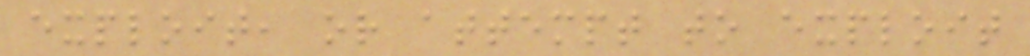exploit, or attempt to exploit
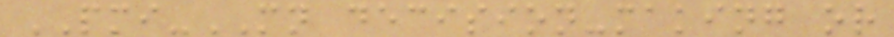PMI-MN decision-making or
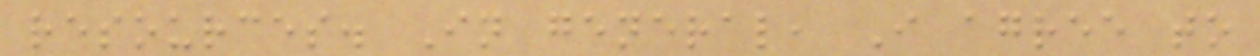resources. In general, I agree to
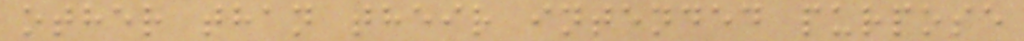other than their intended purpose
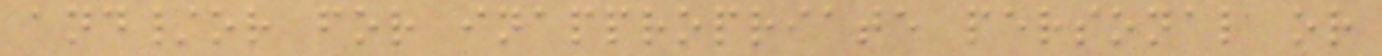and/or for inappropriate personal or
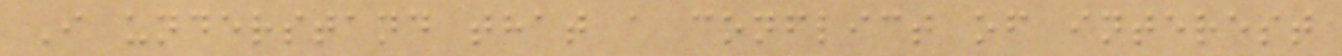I understand that a conflict of interest
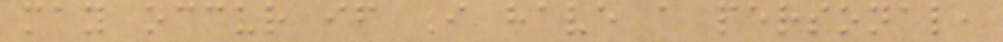may occur if I have a personal,
